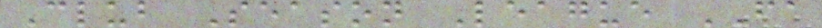Club Season League FA
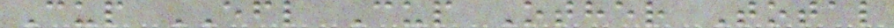Cup EFL Cup Other Total
